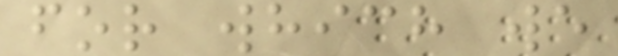for which we
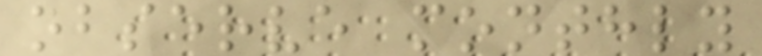observe monthly
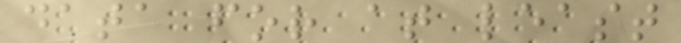data for at least
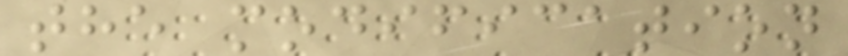the modification
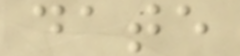date
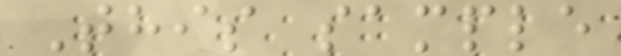This sample
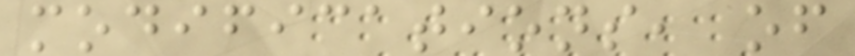modifications, of
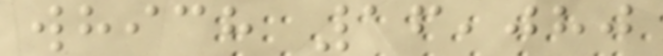which 16,080
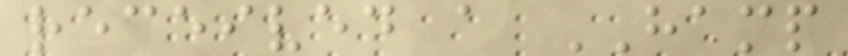received a HAMP
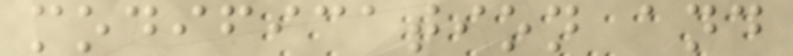modification and
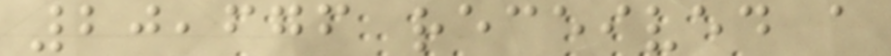20,676 received a
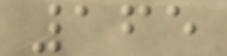165
